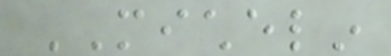MICHELIN
